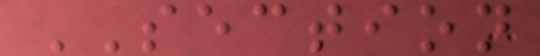SECTION
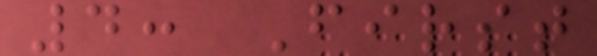4: First
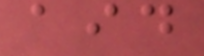aid
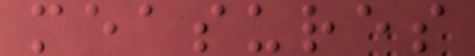measures
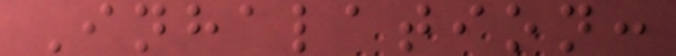Inhalation:
